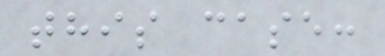this case:
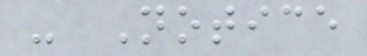- Notice
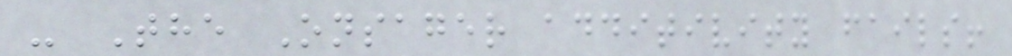- The Onsager additivity fails!
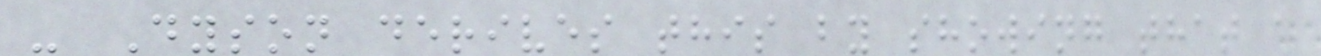- Dyson derives this by showing that a
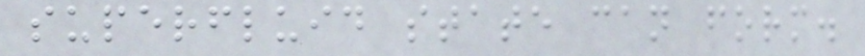superfluid state can form.
